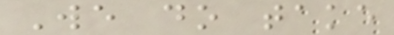We do take
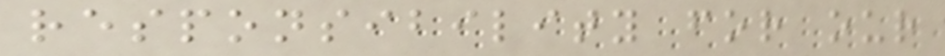responsibility for our
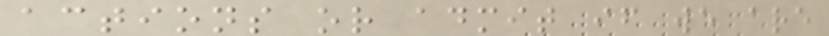actions or admit if we are
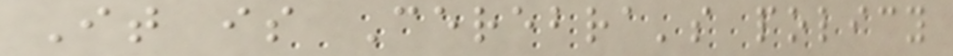It is Cerebra's policy
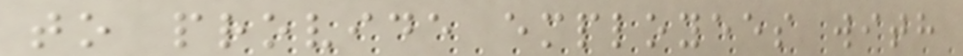to provide employees with
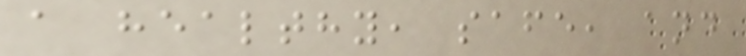a healthy, safe, and
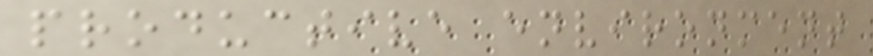productive environment
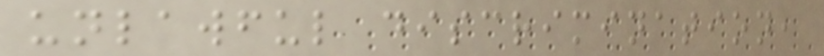unlawful discrimination,
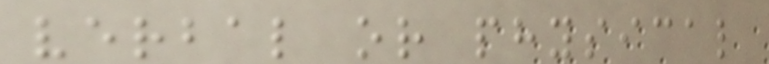verbal or physical
